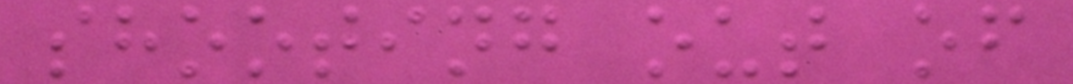shooting out of
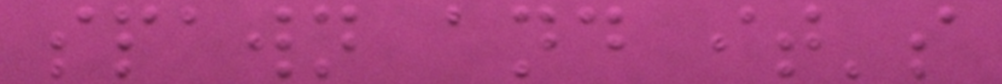spawn and it's
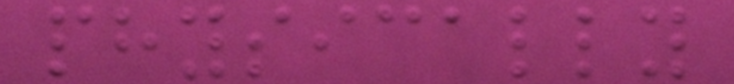physically
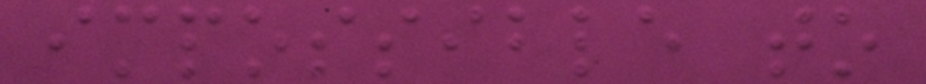impossible to
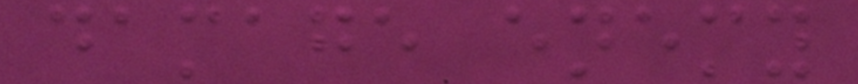damage enemy
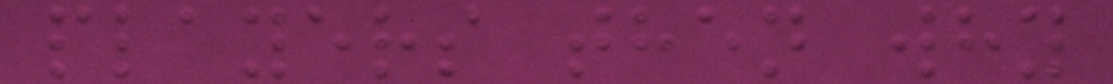players then why
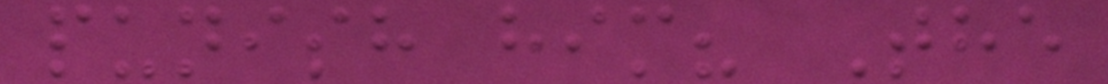punish him? The
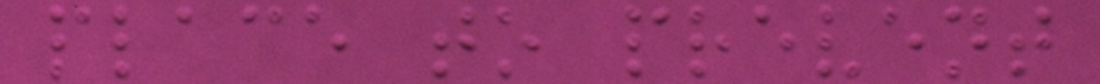place to prevent
